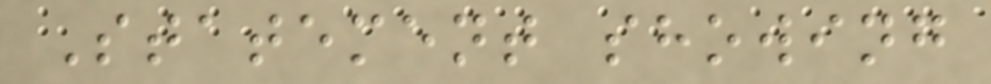Statement showing
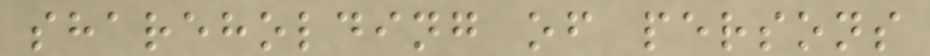shareholding of persons
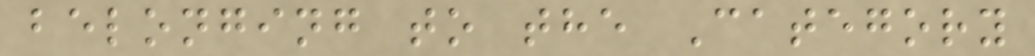belonging to the Category
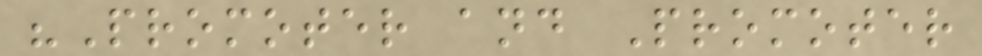"Promoter and Promoter
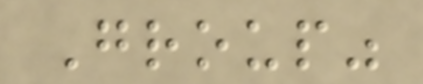Group"
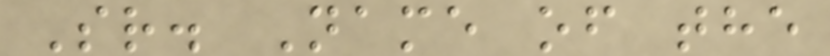Sr. Name of the
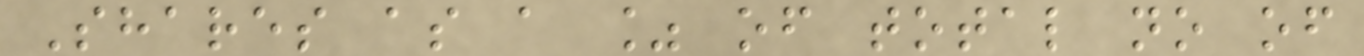Shares as a % of total no of
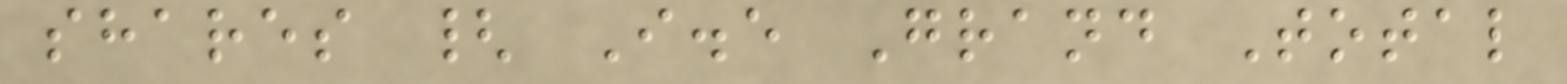shares { I.e Grand Total
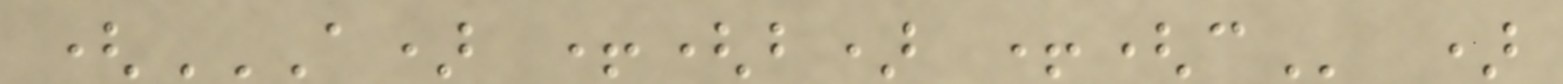(A) +(B) +(C )
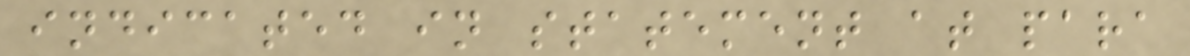indicated in statement at para
